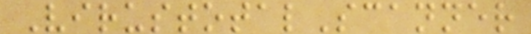VirustotalScanner
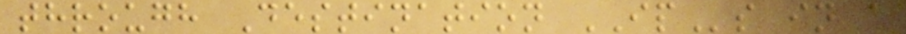through Destination IPs in a
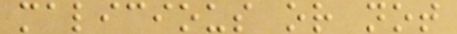malicious or not
